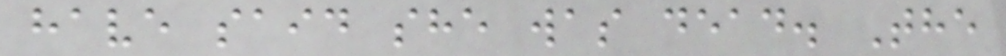have said she was dead. The
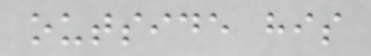outside his
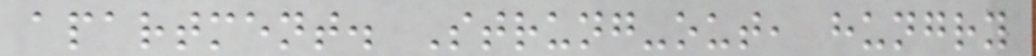apartment. Strung-out, hungry
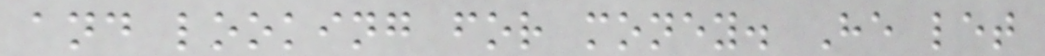and looking for money. He let
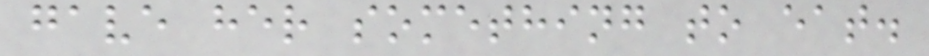gave her something to eat.
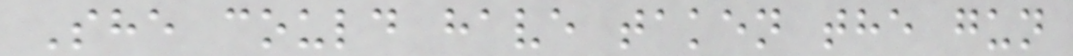She could have taken the gun
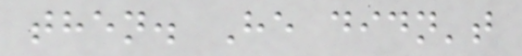then. He didn't
